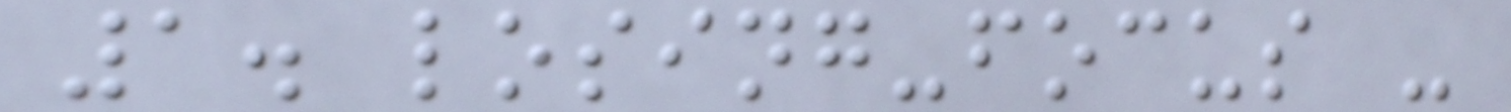1. losing-focus -
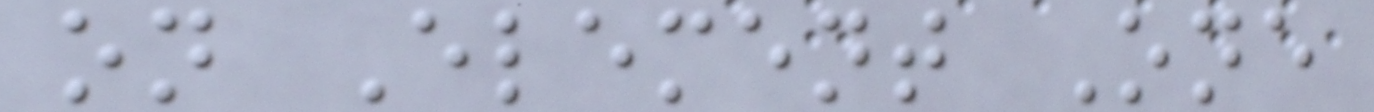on Element One
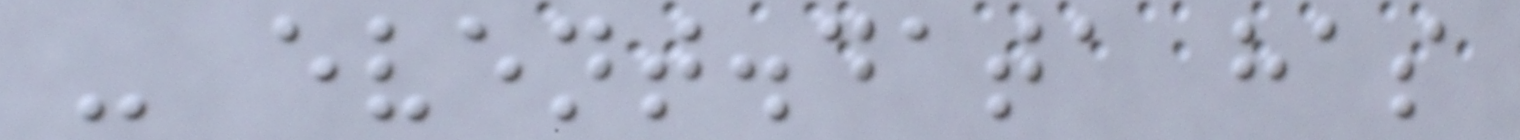- event.data has
